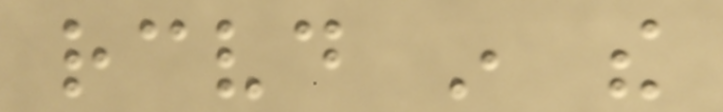received in the
